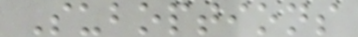Suboptions
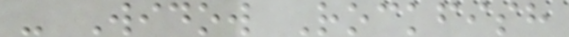- Widow Rockfish
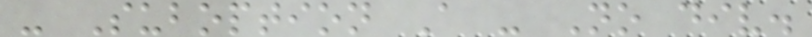- Suboption A - No div.
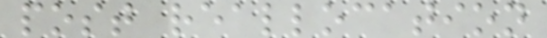post reallocation
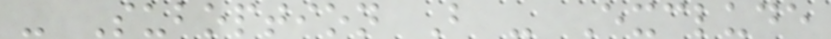- Suboption B - Exclude
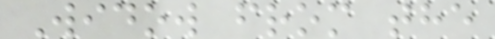Widow from the
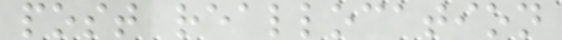post reallocation
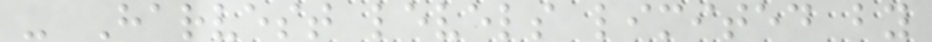- Harvest levels limited by
